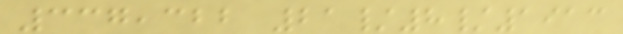337,322 21/8/1913
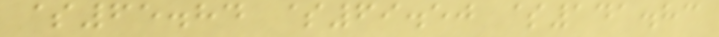$65.84 $69.50 $141.83
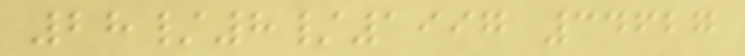28/8/1997 34627
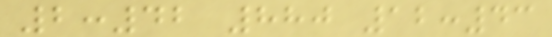2:42 880 12:43
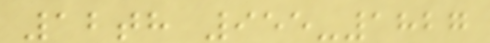12th 955-1827
